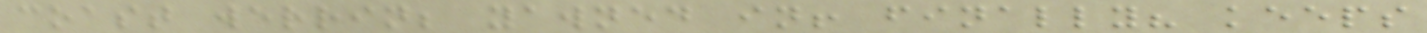coast werrin; yawned in! finally? keeps
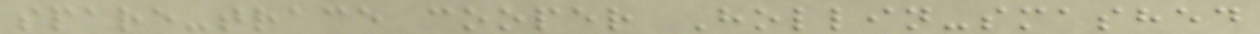spare-trace cooper Hollin-smashed
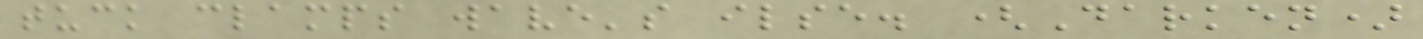tuck clamps wave's ilse. (Darken)
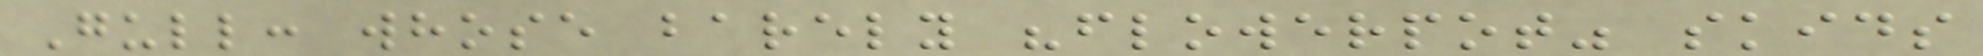Gull: whose barely "flowerpot" skids
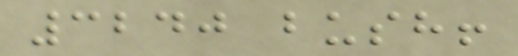3240 bush!
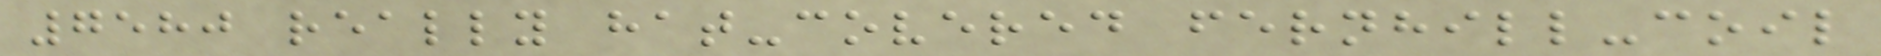7580 really hat-covered fernhill-coil
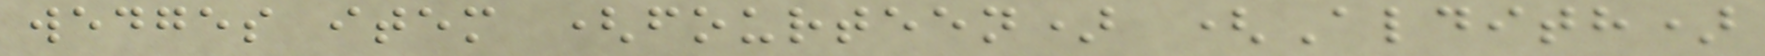wedges item (fourteen) (Aldith)
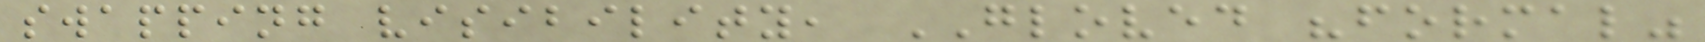swapping visibility, GLOVED "formal"
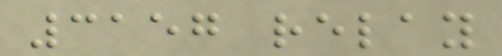3157 relay
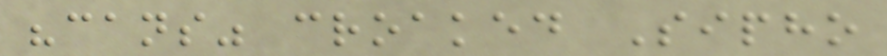"cans" croaked Sipho
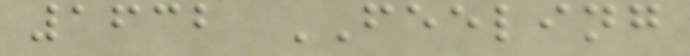1632 FEELING
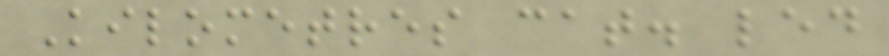Kilometres cat. led
